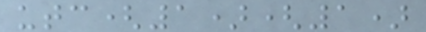utc(1)(1)
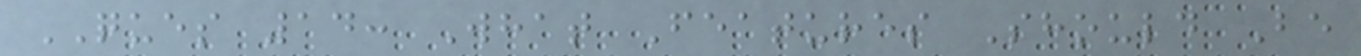QUES 14: What Features Should Be
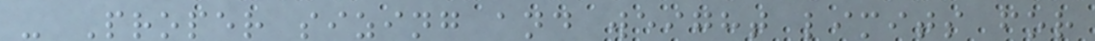- Proper sizing and weight limits for
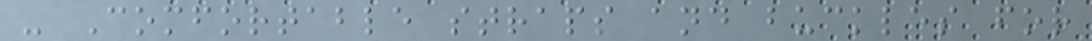- Comfortable straps and buckles for
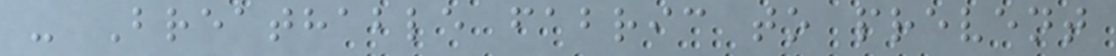- Breathable fabric to prevent
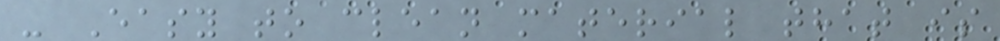- Easy to clean material that is
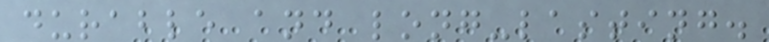durable and long-lasting.
